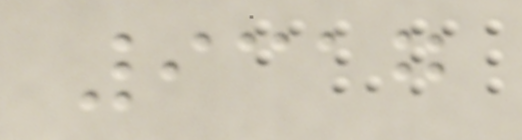9317
